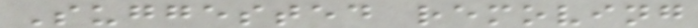Suggested removing
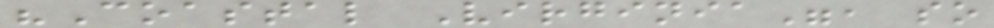"Coastal Virginia", so
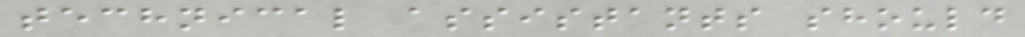technical assistants should
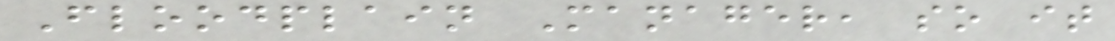Floodplain Manager, so it
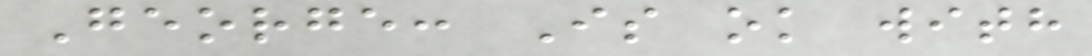George: Is ok with
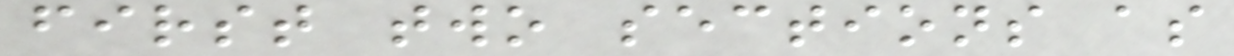first two sections as
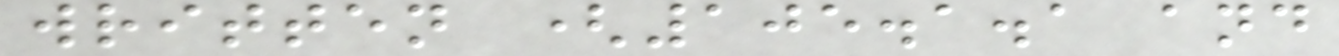written (105.1.1 and
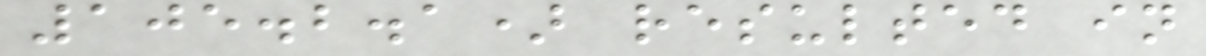105.2.1) resulted in
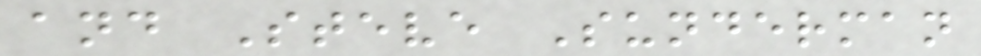and Steve Sunderman
